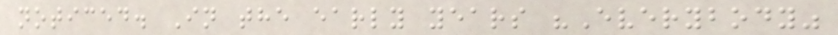noticed. In the early years "Everybody"
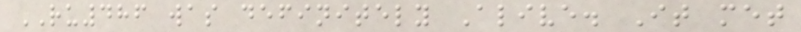RU486 was definitely Alive. It met
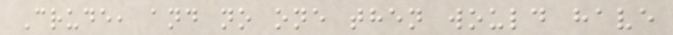Crude, and no one then would have
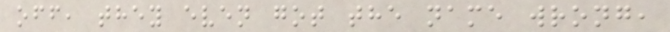off, they even got the name wrong,
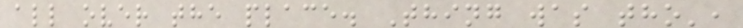all over the place. Thing was tho',
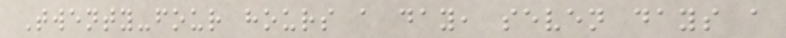Twenty-four hours a day, seven days a
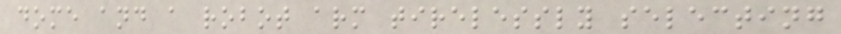dome and a robot arm tirelessly selecting
